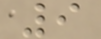9
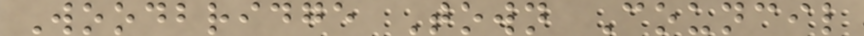Woodbridge Town Council
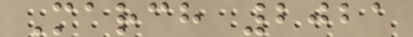March 2021
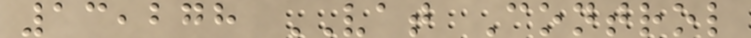13,278 VAT Control
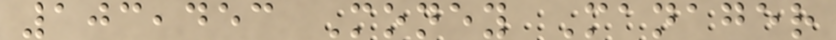103,453 Money Manager
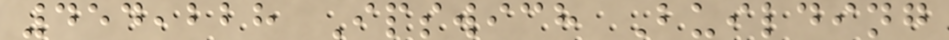454,228 Ipswich Building
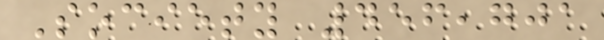Society 456,701
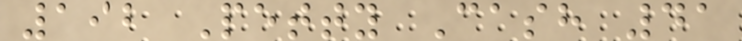192 Petty Cash 41
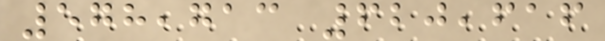578,713 620,616
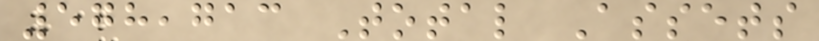578,713 Total Assets
